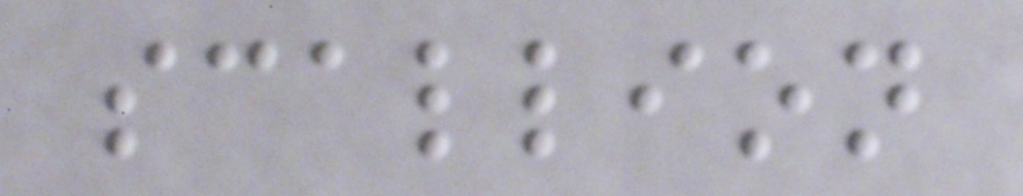scallion
